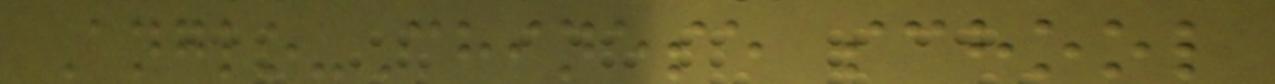Anglo-Chinese school
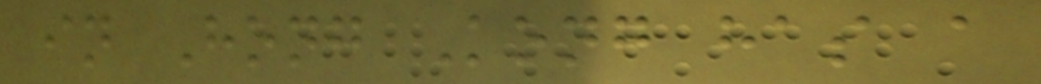in Hong Kong has a
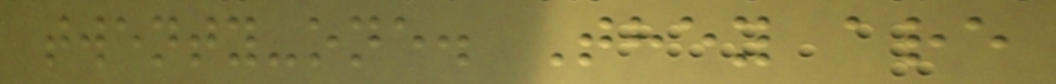twenty-one. They are
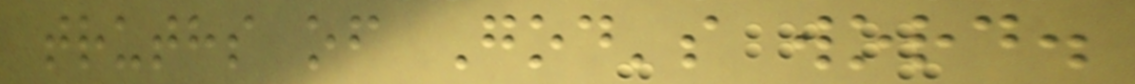truths of God's word.
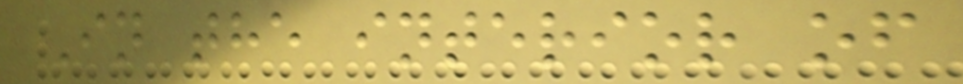In the interior of
